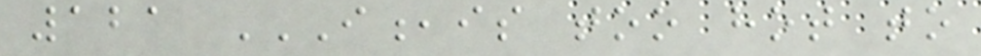121 I,IS TOO HOT TO
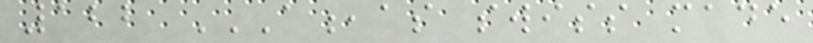122 A,AS SWISS MADE
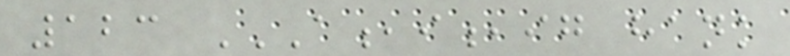123 A,I,IG HANK
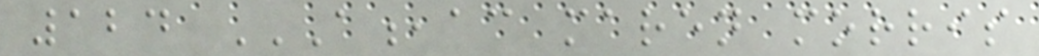124 A,AC MAREN MORRIS
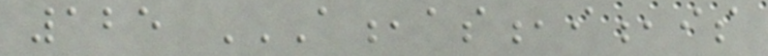125 A,AS,I,IS
